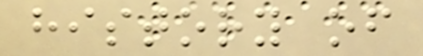history of
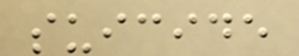suicide
